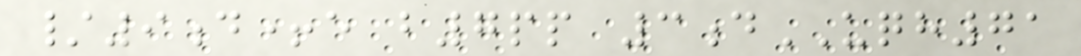/9d+e b7pp 3dUQH71
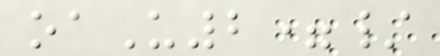oaU2=/
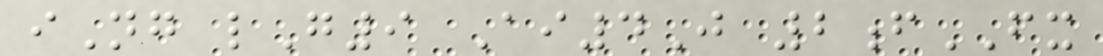iNg lG9 Ai4J 2fFX
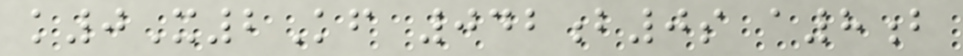k0X2Kf 042b0s a8b
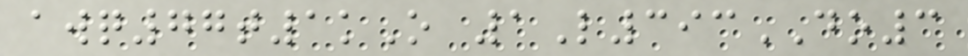awq77t1kO 1L393DO3
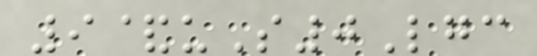9&uS0Lgc
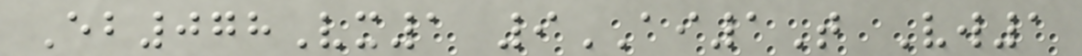Eb078Vx1 9AI1T Vw1
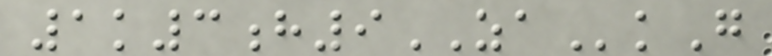1k3h9ZAkG
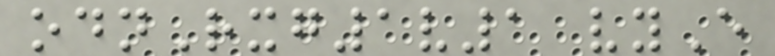odnRxg1v1 vyE
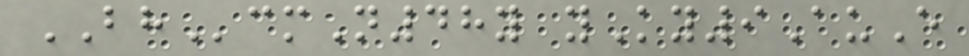BHcmN48y yKy9AuE
